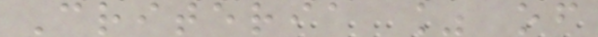Criteria % of
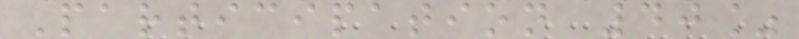Participation 40%
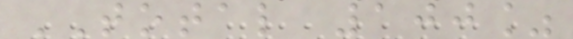TOTAL 100%
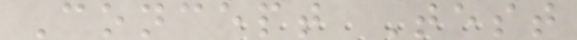Concept Test
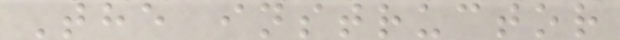The instructor
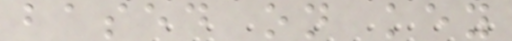based on key
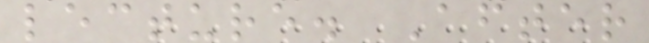lecture. After
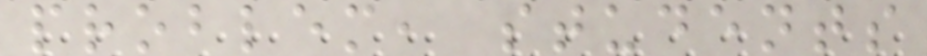problem, students
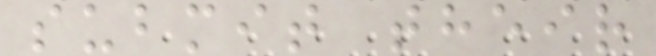submit their
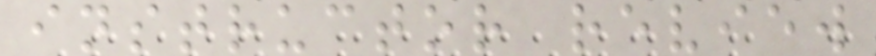instructor review
